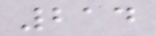214
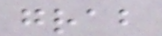grab
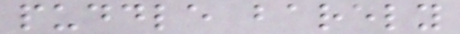puddle barely
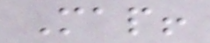Map!
